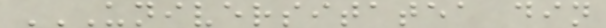UNIVERSITATEA DIN
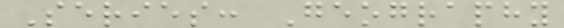Series: Geography
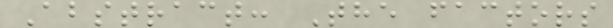Abstract: The factors
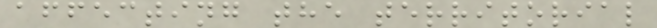affecting the territorial
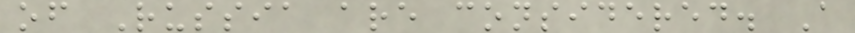of Russia are considered. A
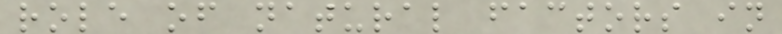role of natural factors in
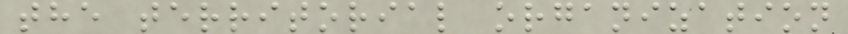the territorial organization
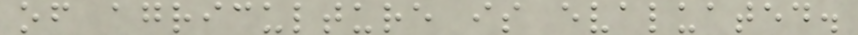of agriculture is evaluated.
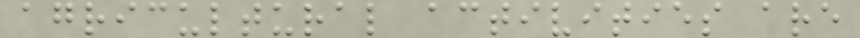agricultural activities are
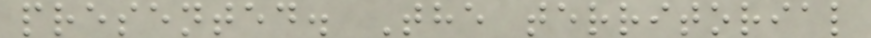presented. The territorial
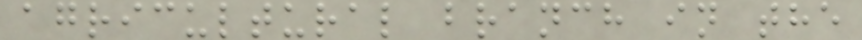agricultural branch in the
